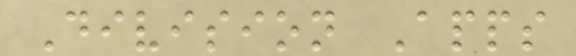Division Apps
